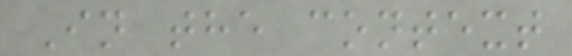In the context
